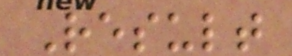Result
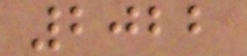2022
